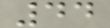44
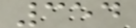354
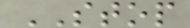STOP
